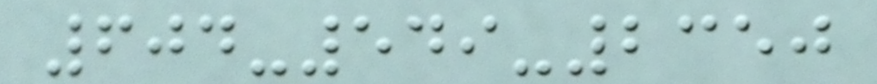604-549-2350
